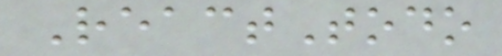ReactTodo
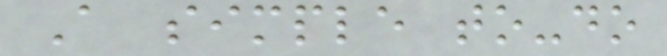A simple to-do
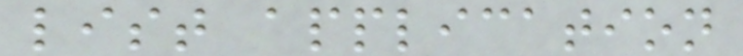list application
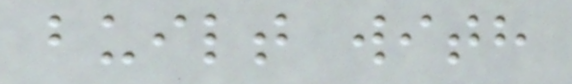built with
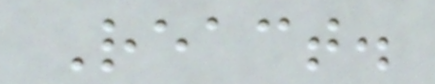React.
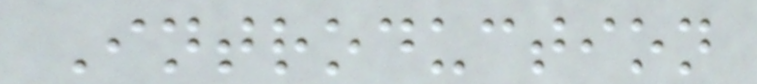Introduction
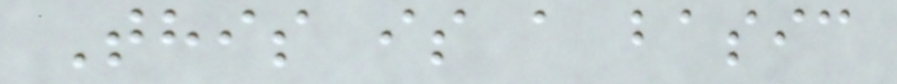This is a basic
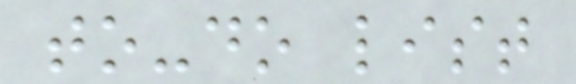to-do list
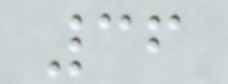36
